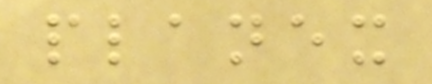planex
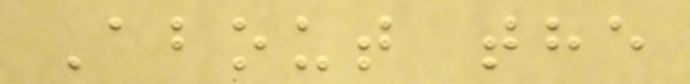About the
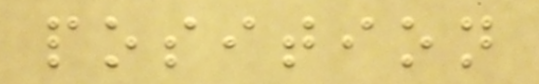position
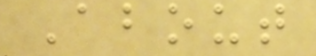About
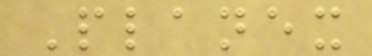Planex
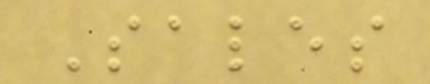Sales
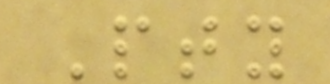Pty
